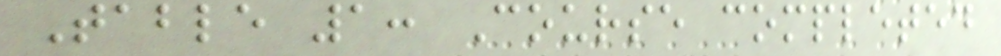Table 1: Course completed
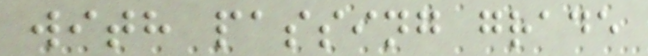with passing grade
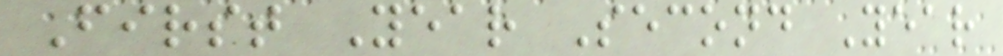First Year Second Year
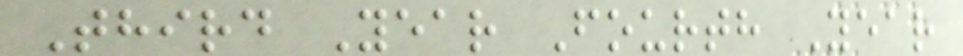Third Year Fourth Year
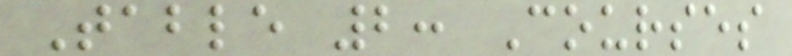Table 2: Courses
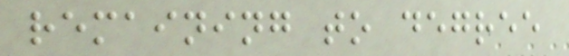remaining to degree
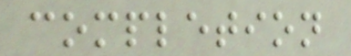completion
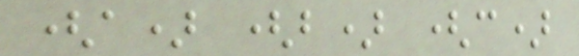(a) (b) (c)
